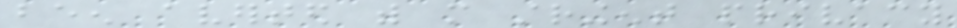been averted with more stringent privacy
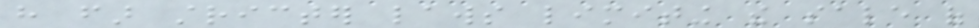have far stricter laws limiting the sale of
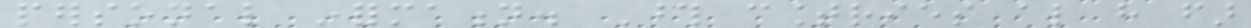personal information. Those countries also have far
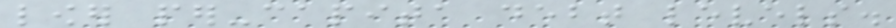lower per-capita debt levels.
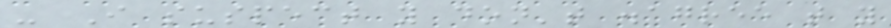- I suspect you don't disagree that you
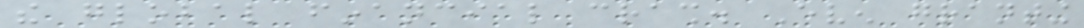the global financial crash. Even granting
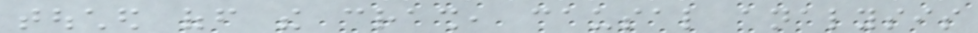touched off the crash, causal analysis
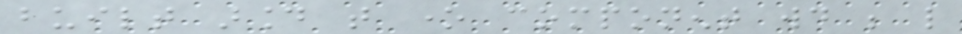built around that one component would be like
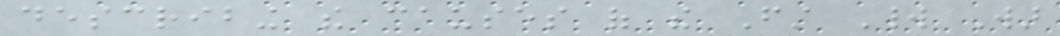describing the causes of the First World War
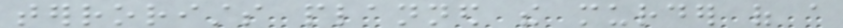terrorists planned the murder of a
